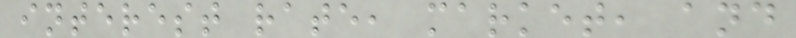interest rate, market, and
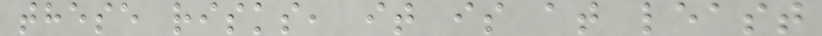these risks, it is at least
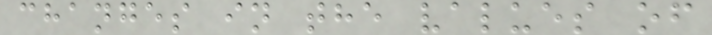changes in the values of
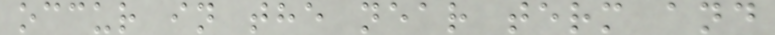occur in the near term and
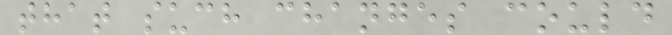that such changes could
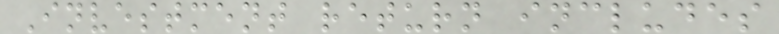Investment return includes
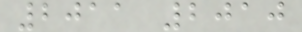2011 2010
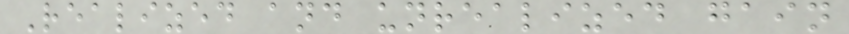Realized and unrealized gain
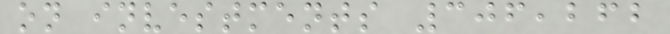on investments 306,262
